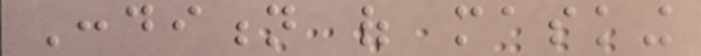Condition of masking
